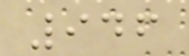946
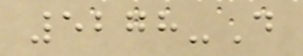5278-D
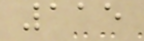115
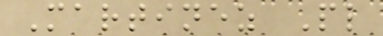Martinez Pl
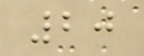20
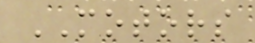MOTORS
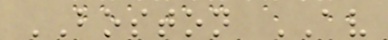BOSTON AV
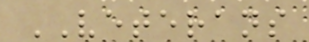VETERANS
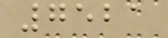7521
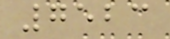7523
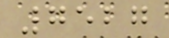7527
